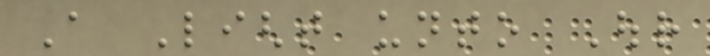A Light unto Our
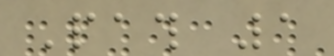Path 1
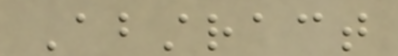Abstract
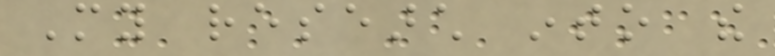My research into the
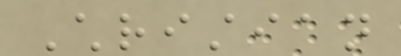Christian
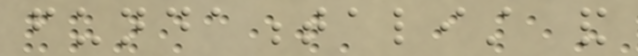fundamentalist and
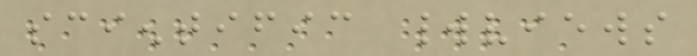scientific worldviews
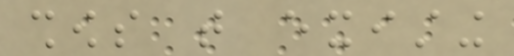shows that existing
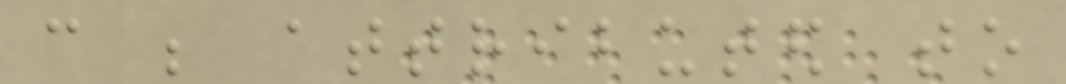can be attributed to
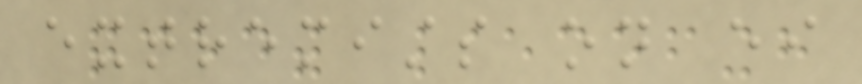extremists on either
